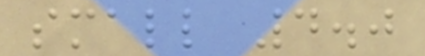small 4.0
